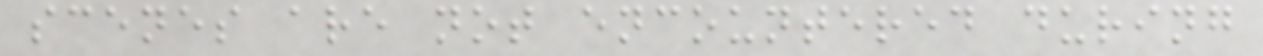scenes are not encountered during
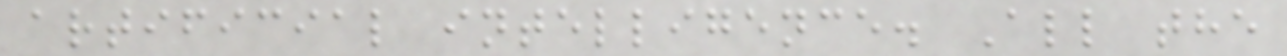artificial intelligence. All the
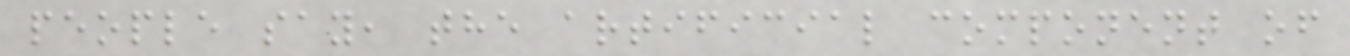people say, the artificial component of
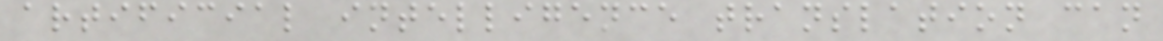artificial intelligence translation can
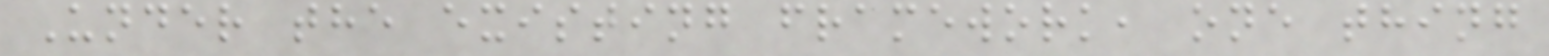Under the existing framework, one thing
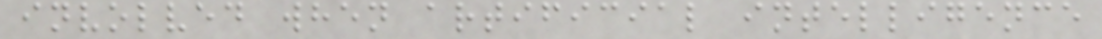involved when artificial intelligence
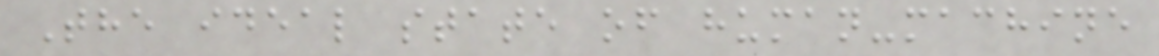The ideal state of human-machine
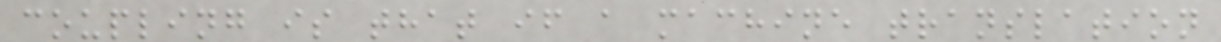coupling is that if a machine translation
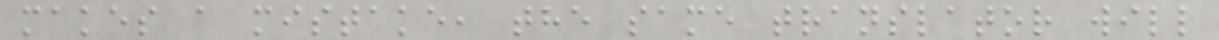makes a mistake, the same translator will
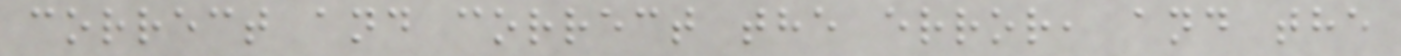correct and correct the error, and the
